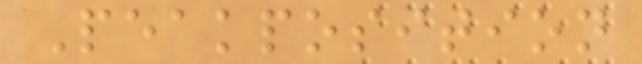Peakposition
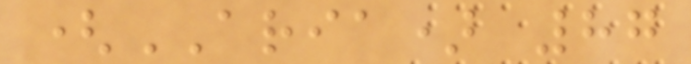(ARIA) 87
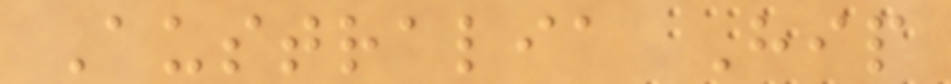Australia Hip
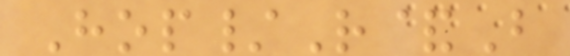Hop/R&B
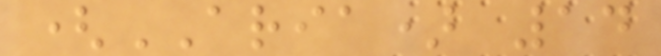(ARIA) 14
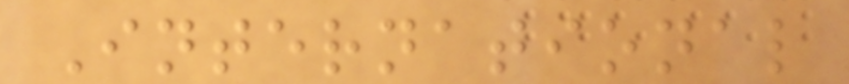International
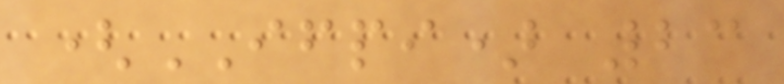(IFPI) 23
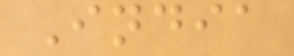India
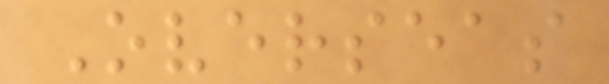Overseas
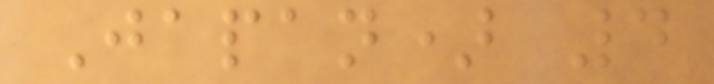Japan) 4
